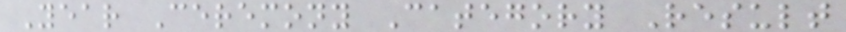Year Ceremony Category Result
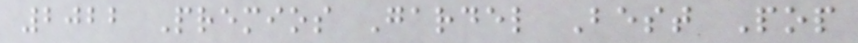2022 Premios Gardel Best Pop
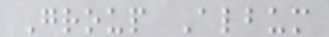Group Album
